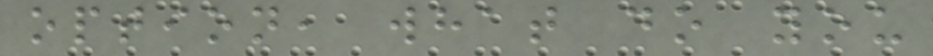option, what do you
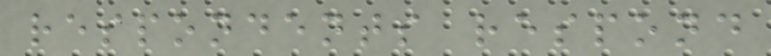respondents respond
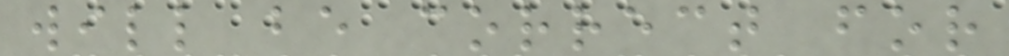will be correct for
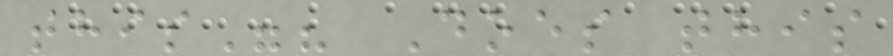this"? Does this
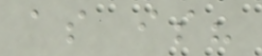as is?
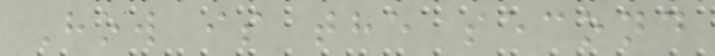How is the second
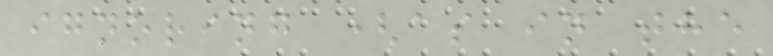ignoring (as in the
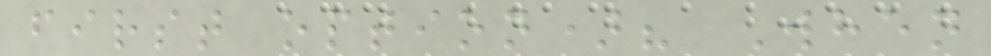first option)? When
